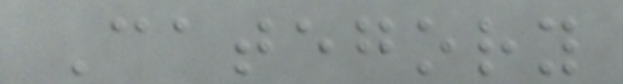Category
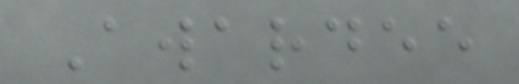Awardee
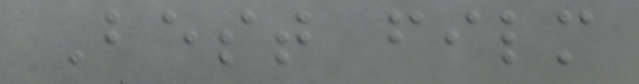Best film
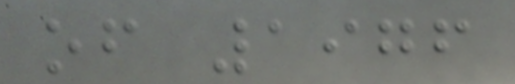of 1976
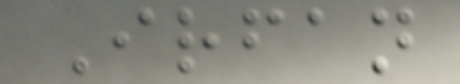Irfan
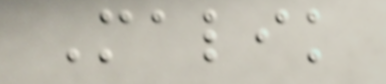Malik
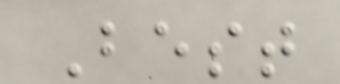Best
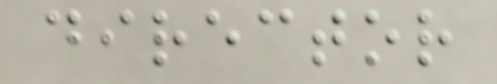director
